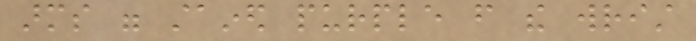arms were stained purple from the wrist
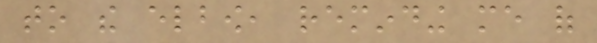to the elbow, reminding me of
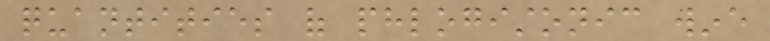quantities of phlogistonic wine
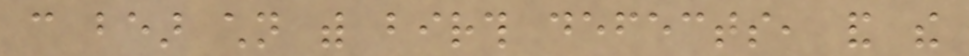can bear children with birth defects, and the
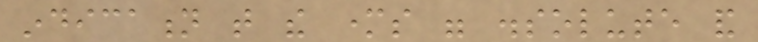indication that the mothers were dissolute and
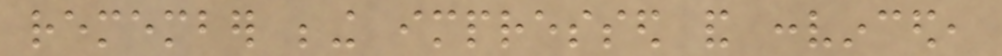remember being impressed and convinced,
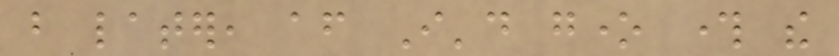but later, after I'd gone through the
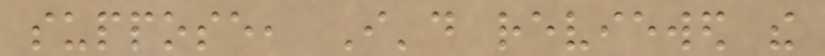suppose, I'd reviewed the
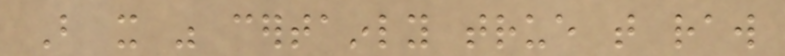But it was certainly true that raw
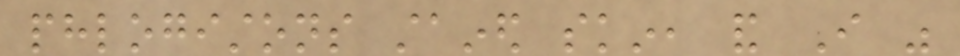phlogistons stained skin, and I was
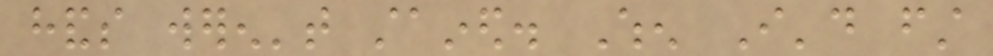hands weren't stained. When I'd first
